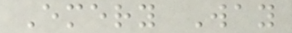Emery Way
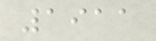1911
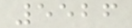5526
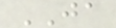JA
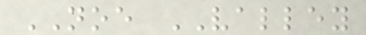NOE VALLEY
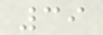39
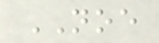NOE
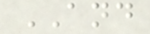AND
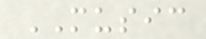MUSIC
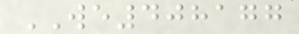WE408177
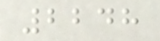2248
